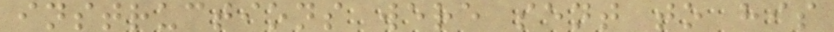instructions were sent to his
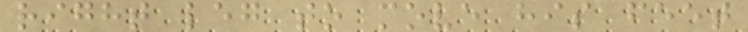right leg to move his feet
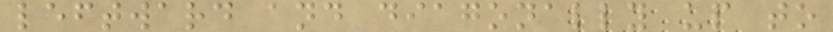leftward and diagonally up to
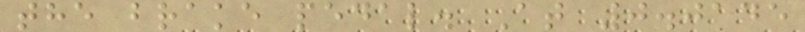the brake pedal. At 0.0145
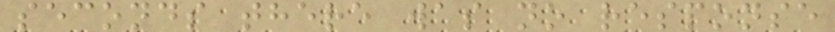seconds there was no response
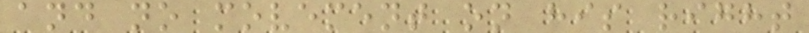and no movement on his right
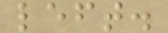left.
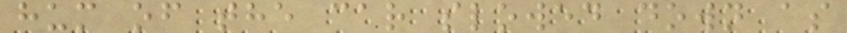hum of the car slowed down as
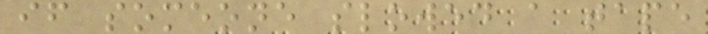if someone slowed a tape
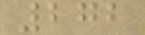272
